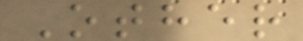Other
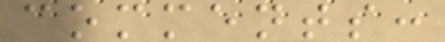comments:
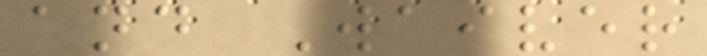and Waiver
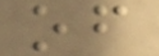of
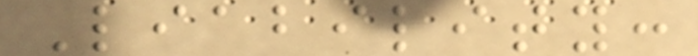Liability:
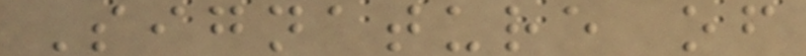Signature of
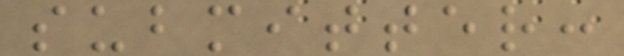submitter:
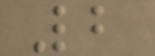2
